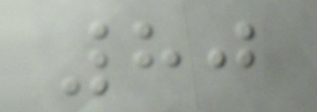80
